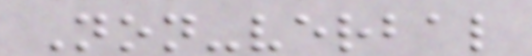Non-verbal
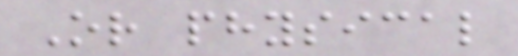Or physical
